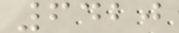6420
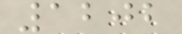1202
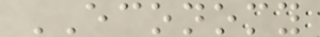ECONOMY
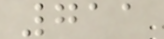711
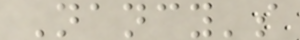Nancy's
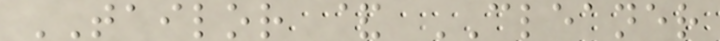TAILOR & CLEANER
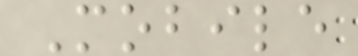Mobile
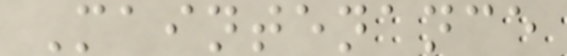Maintenance
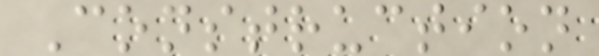Construction
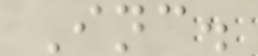Inc.
